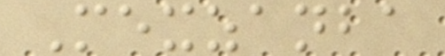Mexzanba
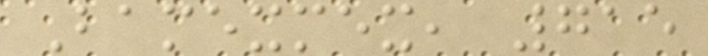Bamexmex, 715
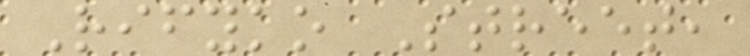Rifyko Street,
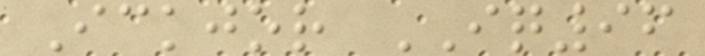Ickjor IQ96
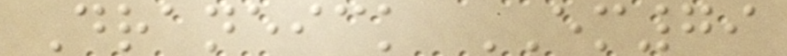Draneick EM79
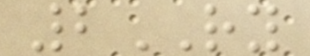2RY
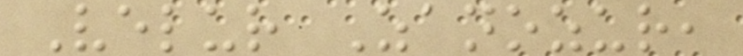Velur Zanozur,
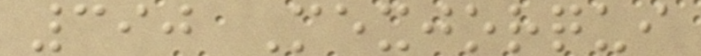390 Mexjorqui
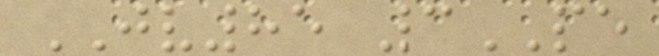JV85 3PE
